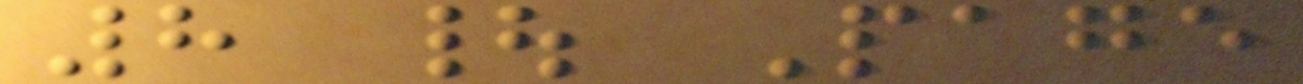8 | Page
